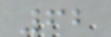62
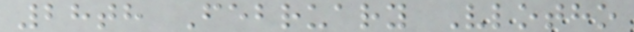28th February Vlotho
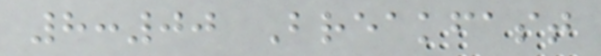8:00 Breakfast
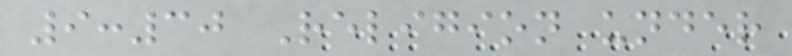9:30 Religion under
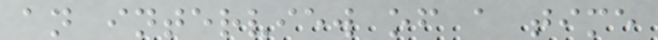an interview of a time
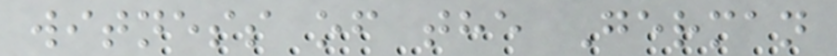witness of the German
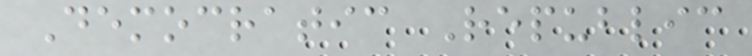Democratic Republic
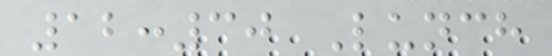12:30 Lunch
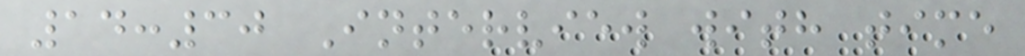14:30 Interview with time
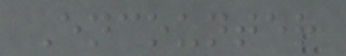Encounter
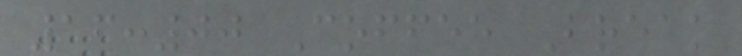16:00 Coffee Break
